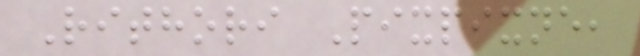Rithori Pixpixne,
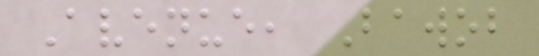Avenue, Bawob
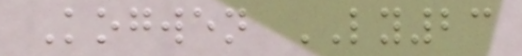Kogwen LY23
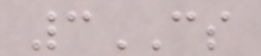3CS
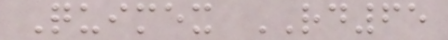Quimex RD65
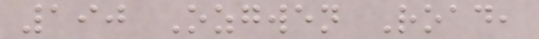190 Ozgwen Road,
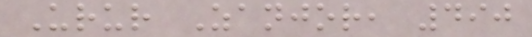Urur Zanjor, 490
